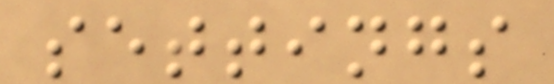settings
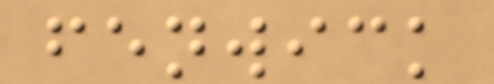fenwick
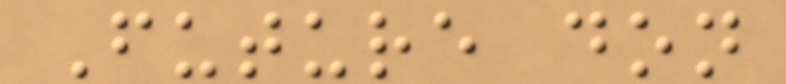Future don
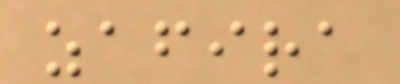zafira
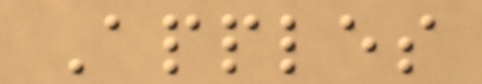Apples
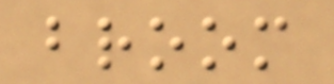broom
